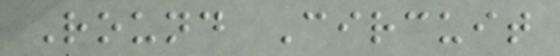Round Circuit
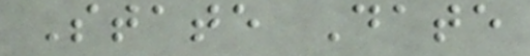State Date
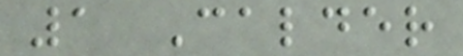1 Calder
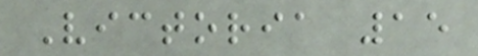Victoria 15
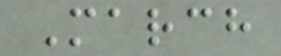March
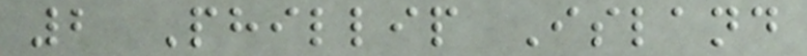2 Phillip Island
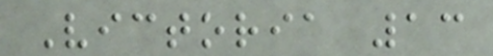Victoria 13
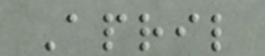April
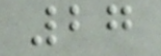27
